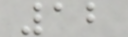12
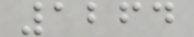1264
